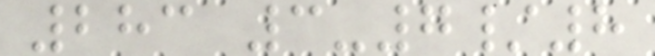283 3-7/8
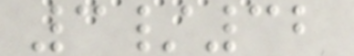3/32
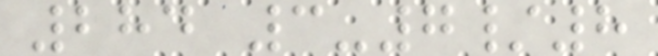284 3-7/8
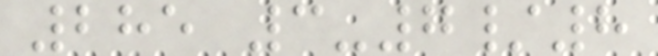285 3-7/8
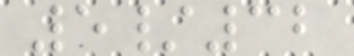5/32
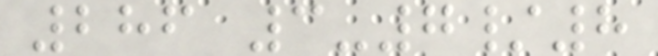286 3-7/8
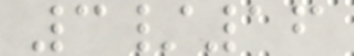3/16
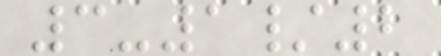3-1/2
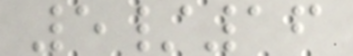5/16
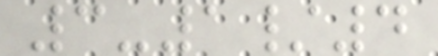3-1/4
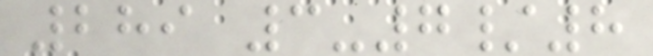289 3-7/8
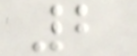2
